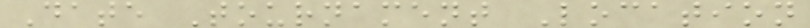Date Tournament Location
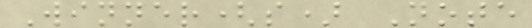Winner(s) Note
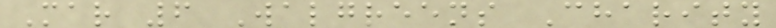Mar 6 Walgreens Charity
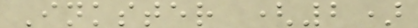Inkster (2)
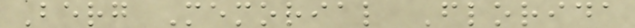Berg Memorial Florida
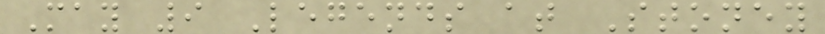May 9 Legends at Stoney
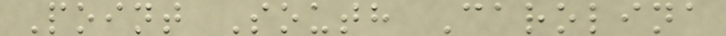Point South Carolina
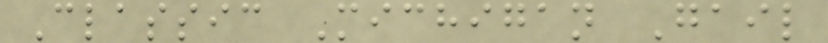Classic Michigan Gail
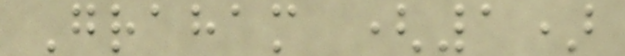Graham (1)
